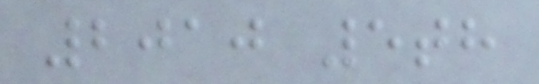2010 5th
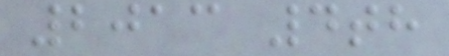2013 4th
